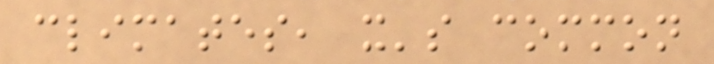climates, it's common
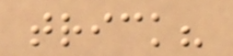trick?
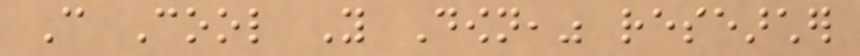Can Cool You Down," researcher
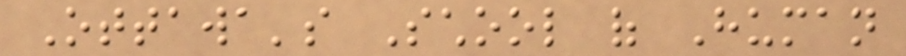Ottawa's School of Human
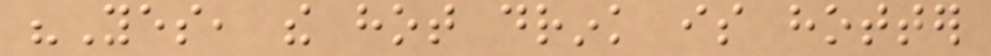"Yes, the hot drink is hotter
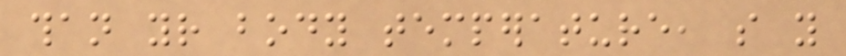than your body temperature, so you
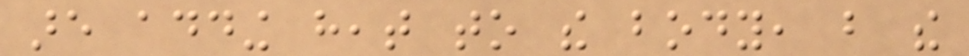are adding heat to the body, but the
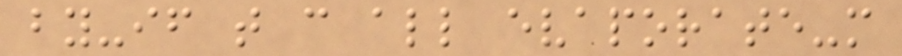by-if that can all evaporate-more
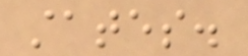states.
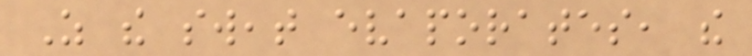As the sweat evaporates, the
